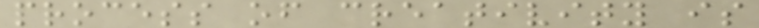process of creativity is
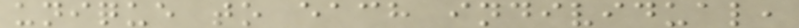unique to each individual,
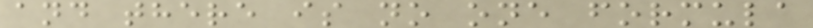and there is no one formula
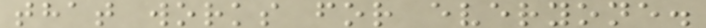that works for everyone.
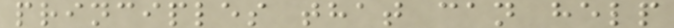principles that can help
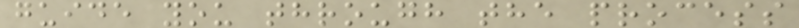guide you through the process
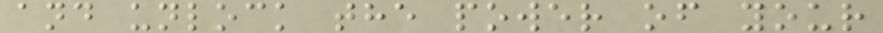and unlock the power of your
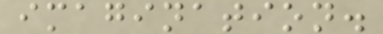imagination.
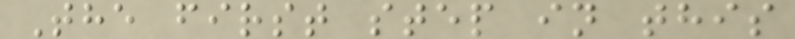The first step in this
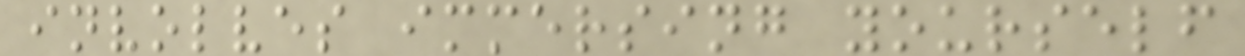involves immersing yourself
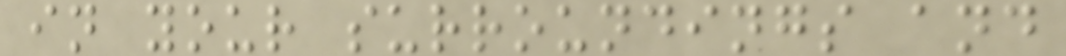in your surroundings and
